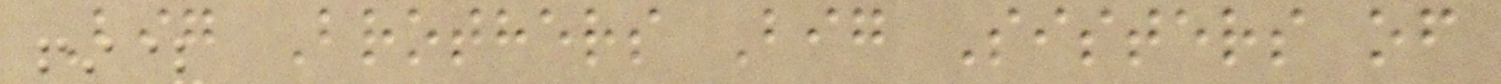Big Brothers Big Sisters of
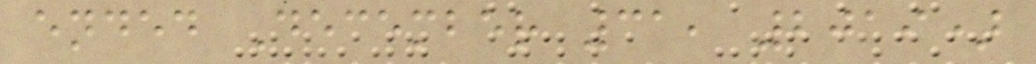ended December 31, 2019)
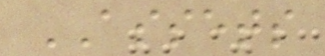ASSETS
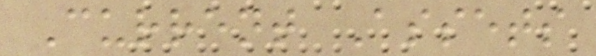Current Assets
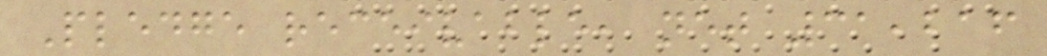Pledge receivable, net 31,216
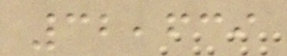32,639
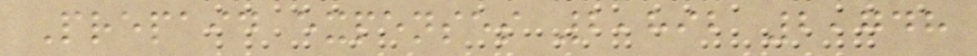Prepaid expenses 2,892 2,748
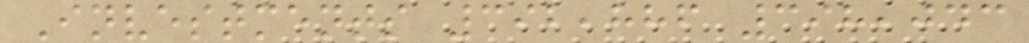Investments 392,886 398,043
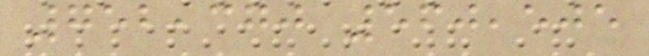752,370 560,505
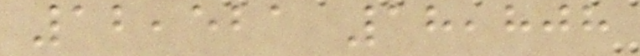12,521 18,808
